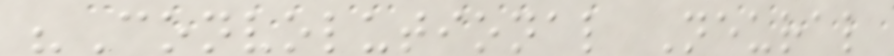"Convolutional Neural
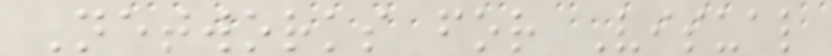Networks for Visual
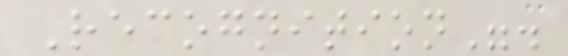Recognition".
